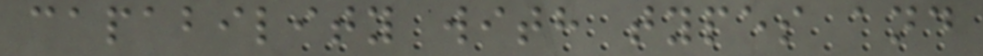capability with types and
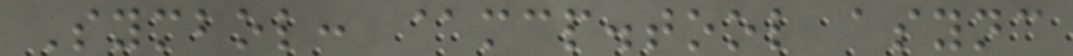Symbol: @mcp.tool async
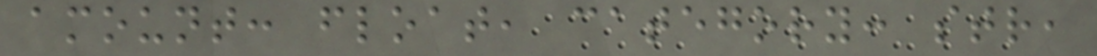amount: float, category: str,
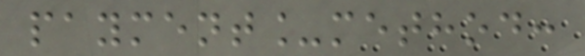payment_method:
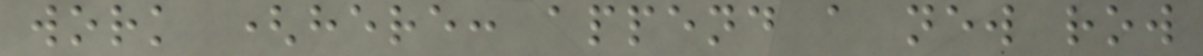work (here: append a new row
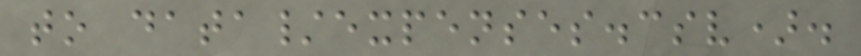to data/expenses.csv).
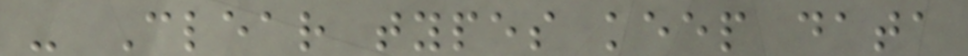- Clear types keep data
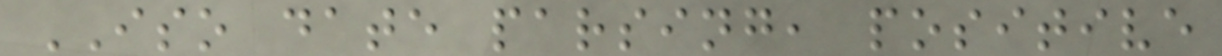ISO date parsing, positive
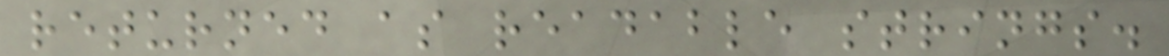returned as readable strings.
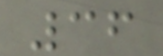36
